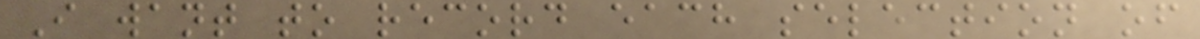I want to record each selection of
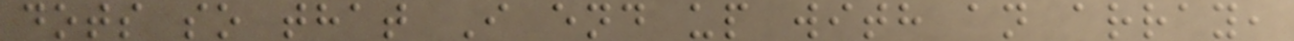dots so that I end up with an array,
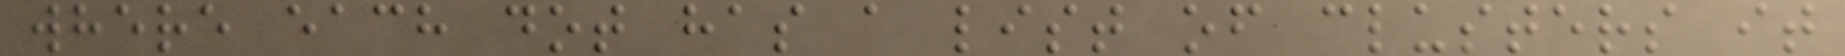where each dot has a list of clusters it
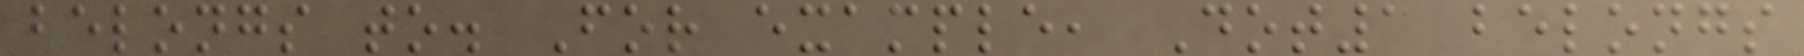belongs to. For example, Dot1 belongs
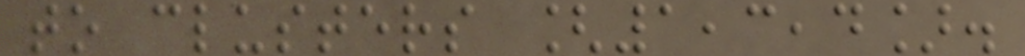to clusters [1,3,4].
